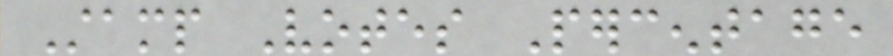Stamp Votes Percentage
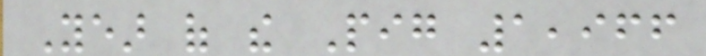Year of the Pig 1,966
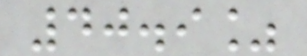40.9%
